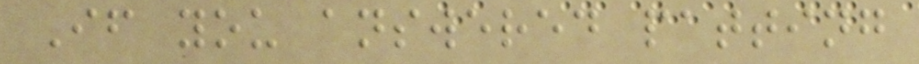If you answered patting
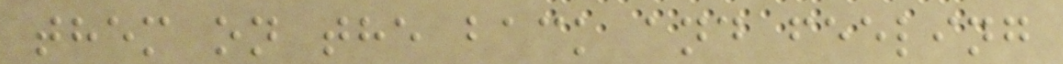them on the back and feeling
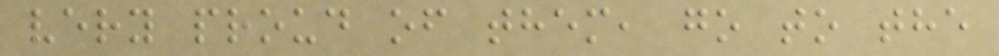very proud of them, go to the
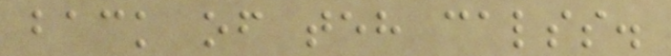back of teh calss.
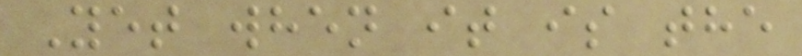Yet when it is the
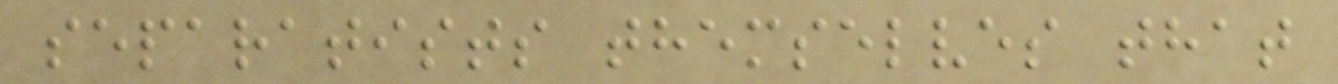separatists themselves that
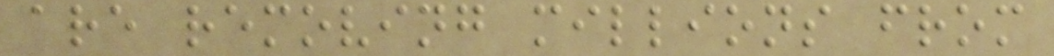are removing millions from
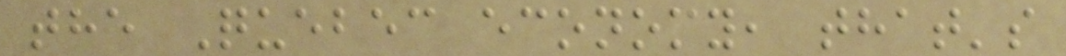the Quebec economy, that's
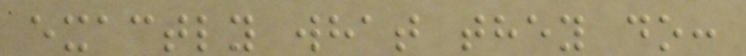exactly what they do:
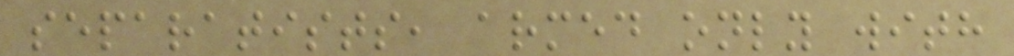separatists, armed only with
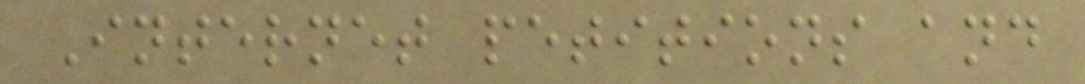Internet petitions and
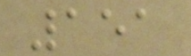151
